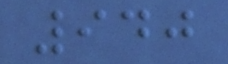940
